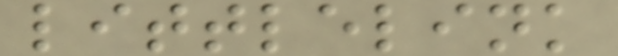littlelink
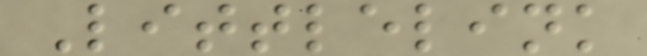Littlelink
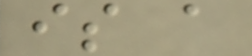is a
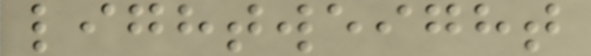lightweight
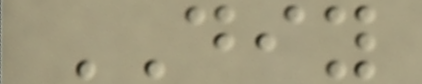DIY
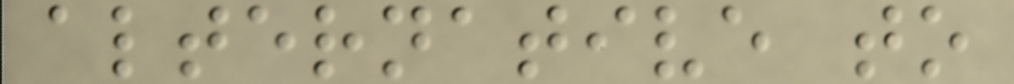alternative to
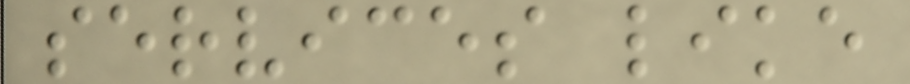services like
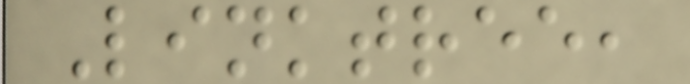Linktree,
